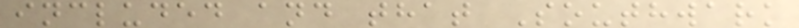included and that Southwark
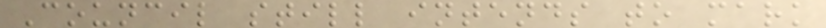Council still intends to mark
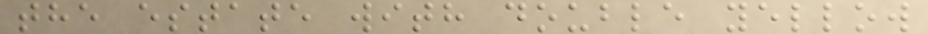the estate with double yellow
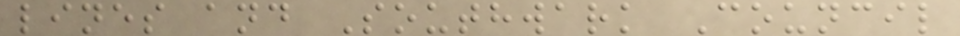lines and Southwark Council
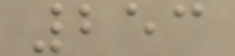253
